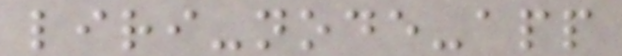liri-node-app
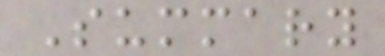Summary
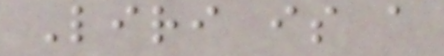Liri is a
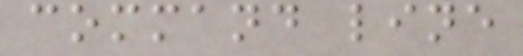command line
